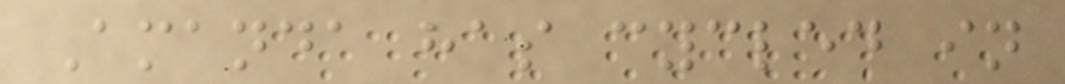Amanda has cycled in
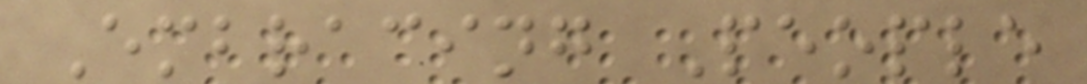Embracing People
